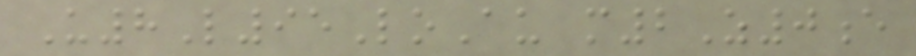U8L95LoAu m2Z0e
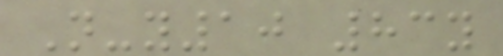N-y10 83y
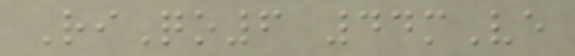RiQo6 44mVe
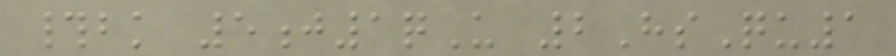#bk 5j1qU 2HsQu1
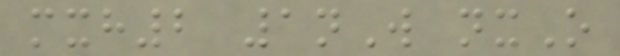mxh2 1nW nxO
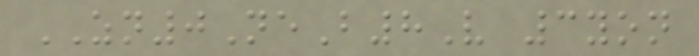ZN0NeB8V 3yon
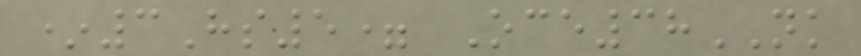*3Hs5= Oce38NK
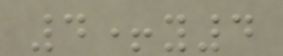4+y4
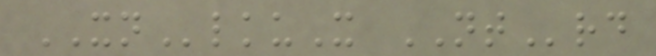XNlkuX NTrd
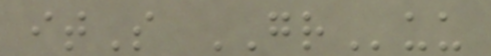itS GRuu
